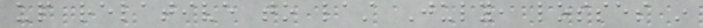up relative to last July, losses in
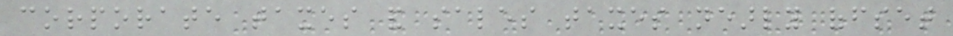corporate taxes and sales taxes nearly offset
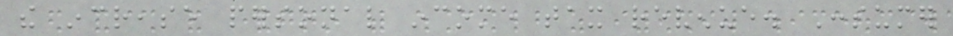the increase personal income tax revenue. Consumer
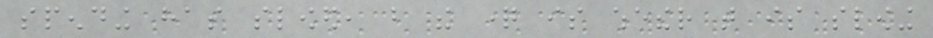spending has slowed, but the question is whether that is slowing
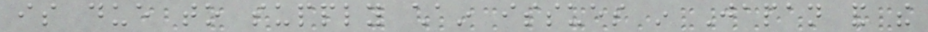is due to supply chain issues in Japan and the
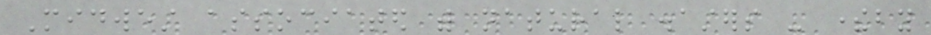Midwest associated with natural disasters - thereby
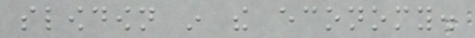slowdown in the economy.
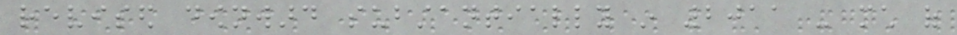revised downward substantially in 2011 - much of
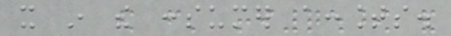it in the consumer accounts.
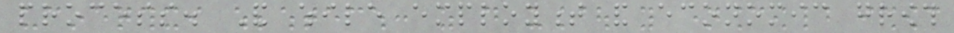process. And while employment and economic growth
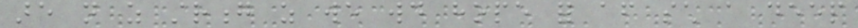are not as strong as we would hope for after such a deep
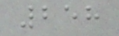258
